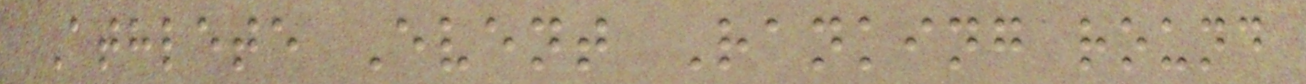Athlete Event Ranking round
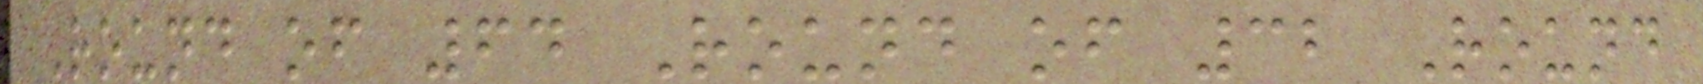Round of 64 Round of 32 Round
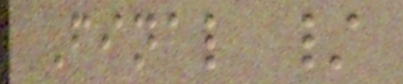Final /
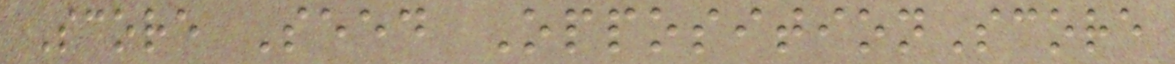Score Seed OppositionScore
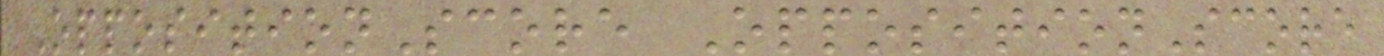OppositionScore OppositionScore
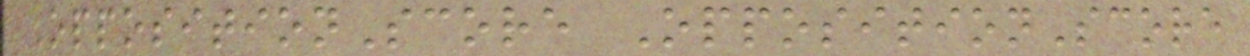OppositionScore OppositionScore
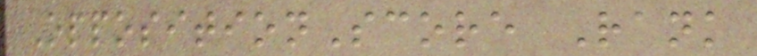OppositionScore Rank
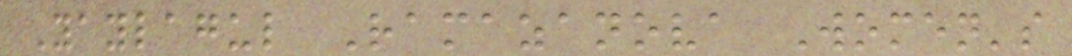Yaylagul Ramazanova Women's
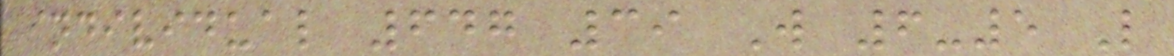individual 647 39 W 6-5 L
